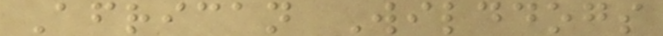African Wilddogs
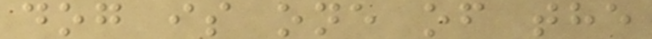dog is one of the
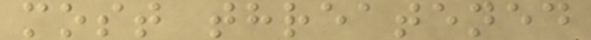most threatened
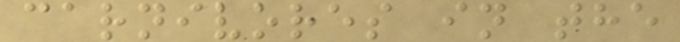carnivores in the
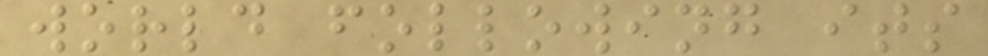world following its
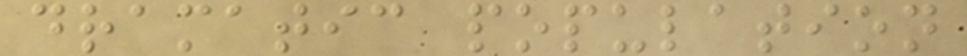dramatic population
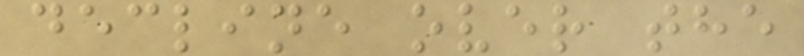decline over the
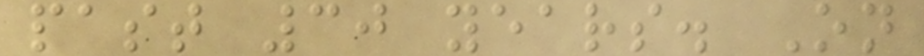past 30 years. On
